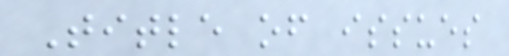Title of issues
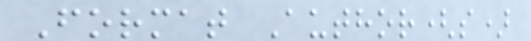Format Author(s)
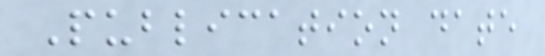Publication date
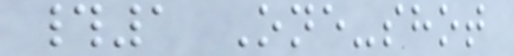#1 One-shot
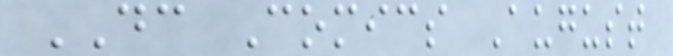DC Comics August
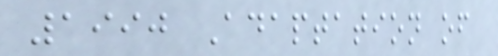1990 Adaptation of
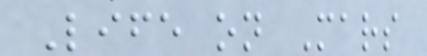Life on Mars
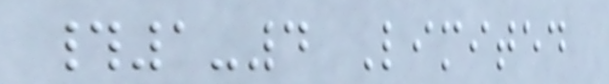#1-4 Limited
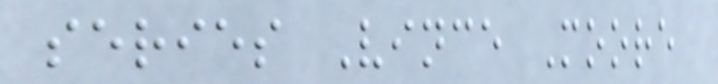series Vince Moore
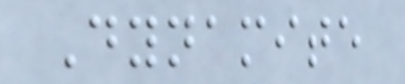Dynamite
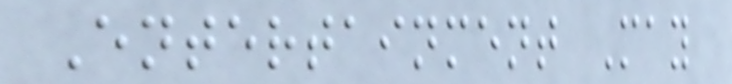Entertainment May
